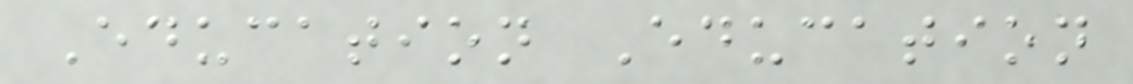Education Education
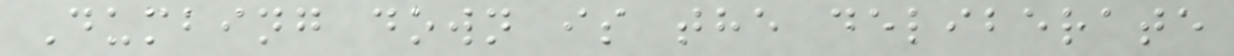Dumbing down is the deliberate
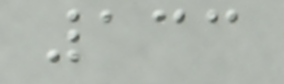133
